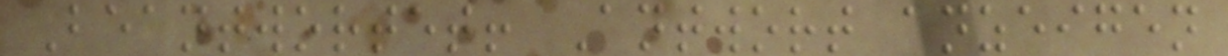Beantwortet! Antwort anzeigen
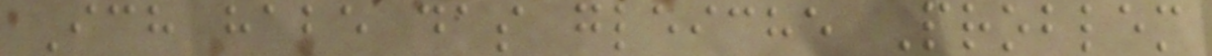Ich habe das gleiche Problem
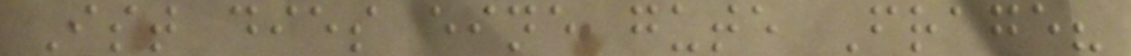Ist dies eine gute Frage?
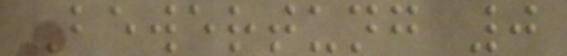Bewertung 0
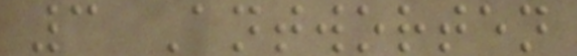3 Antworten
